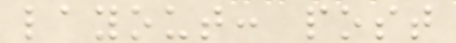layout: post
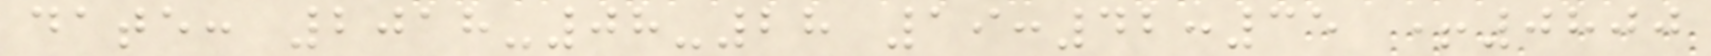date: 2018-08-28 19:42:35 +0800
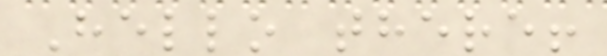Hello there!
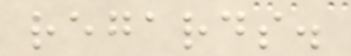regards.
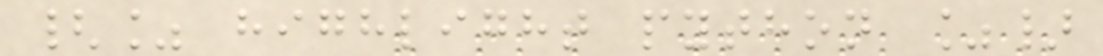{% highlight python %}
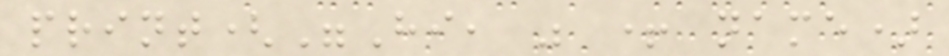print("Hi, " + name)
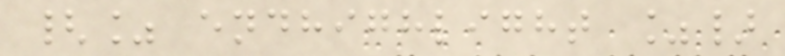{% endhighlight %}
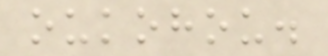oukohou.
